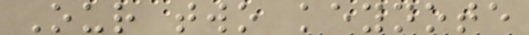Our two keynote
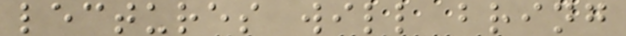lectures will bring
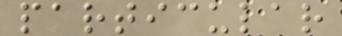particular
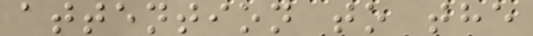attention to the
